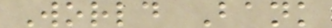World Bank
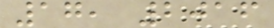17, 2016
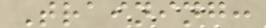Training:
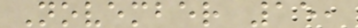November 15,
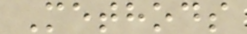Methods
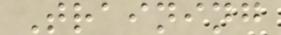Training
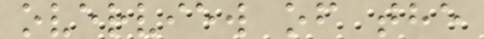overview of the
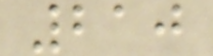210
